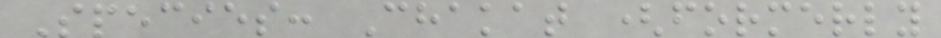Species: Chakat (formerly
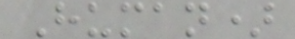Human)
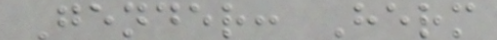Gender: Herm
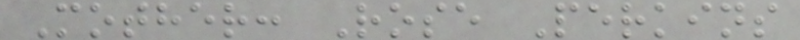Mother: Rose Perkins
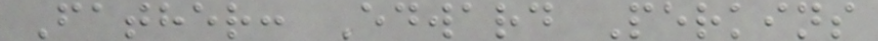Father: Edward Perkins
